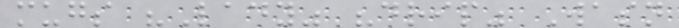mugs "Lady" "drip" Wasn
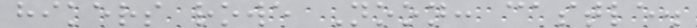hikers rowe Noon: castle.
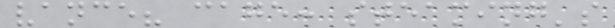vance? cage: steaming's
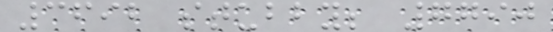3692 stubby; 7790
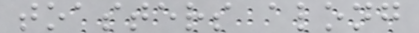toasters along
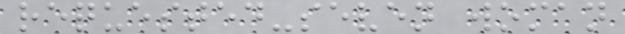requested-seven woman
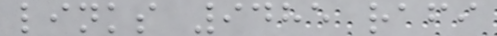links 9485 rafi
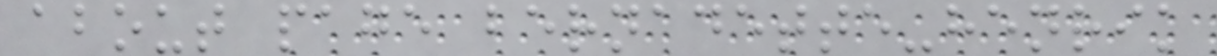about page bernadette-henrik
